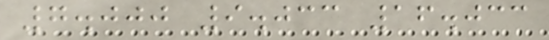7.000 9.033 16.033
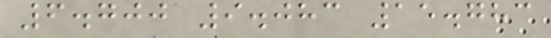6.700 9.083 15.783
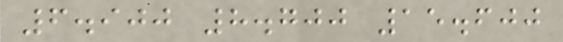6.900 8.700 15.600
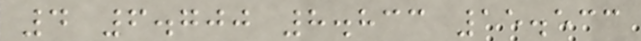4 6.700 8.833 15.533
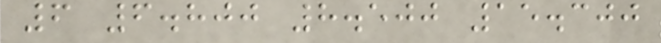6 6.800 8.500 15.300
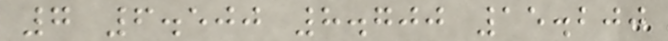7 6.500 8.700 15.200
